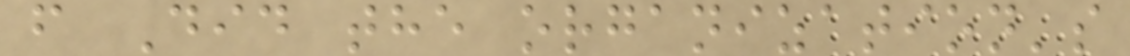f Did the organization's
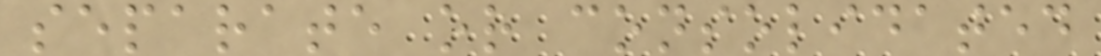separate or consolidated
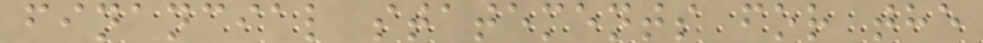financial statements for the
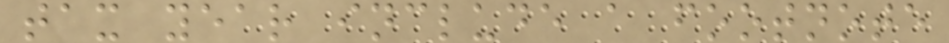tax year include a footnote
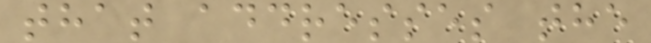that addresses the
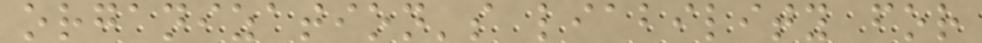organization's liability for
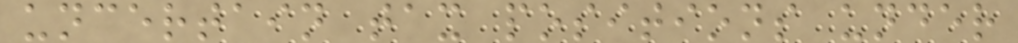uncertain tax positions under
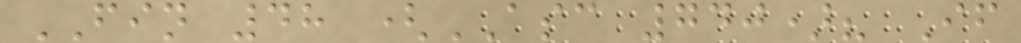FIN 48 (ASC 740)? If
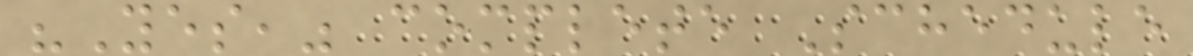"Yes," complete Schedule
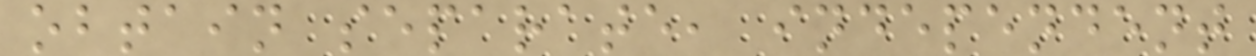obtain separate, independent
